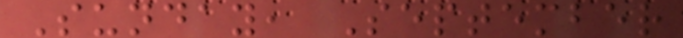Sunday, September
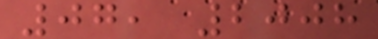07, 2008
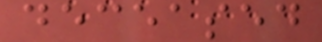deceased
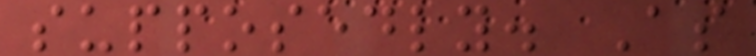supposedly. As
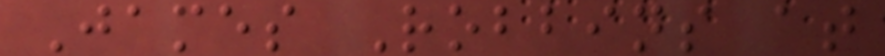James Robbins at
